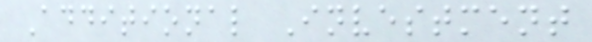Additional Investment
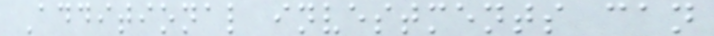Additional investments can
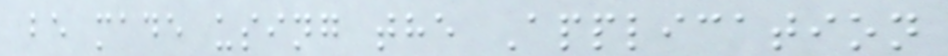be made using the Application
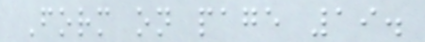Form on page 19.
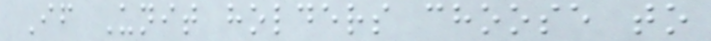If Unit holders choose to
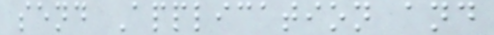send Application and
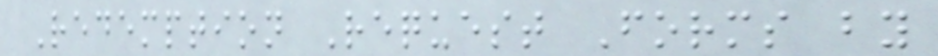Redemption Request Forms by
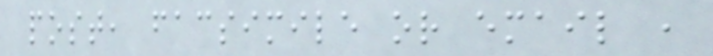post, facsimile or email ,
